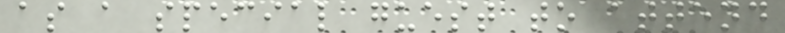as a special guest to attend
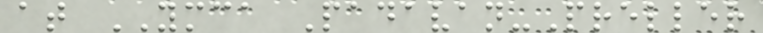at YMCA Padavan-Preller
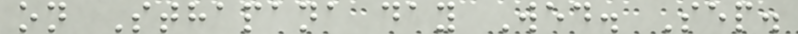on Sthapana day Wed. Sep.
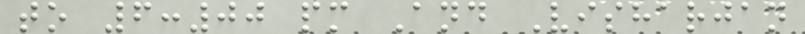to 6:00 pm And Visharjan
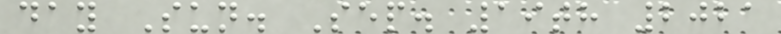day Sun. Sep. 19th 2021
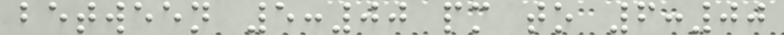between 5:00 pm to 6:00
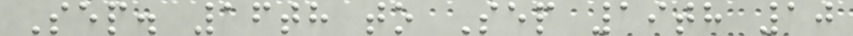Sep. 16th to Sep 19th 10
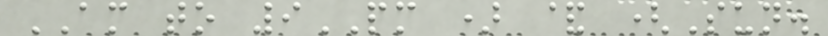AM to 9PM ) & (Sun.
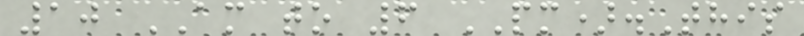10 AM to 6 PM).This
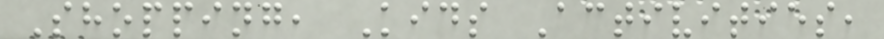Shopping, Kids Activities,
